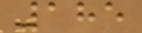185
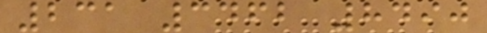231 3462 8490
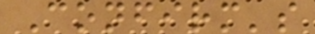Confirm's
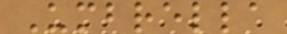Umbrella
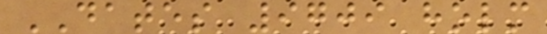DATES 9709 holm
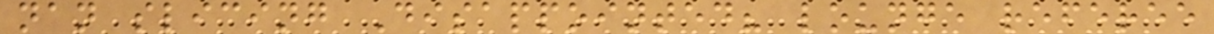nan slicing Disappointed? lounge referee
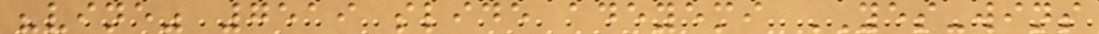"vine" 7519 slide adeyemi YES-wins
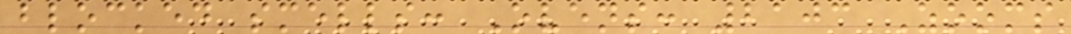blocked smells: Ovens: 2103 Zooms
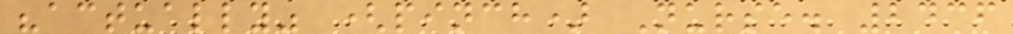"actually" (pinch) Nurse. 2436
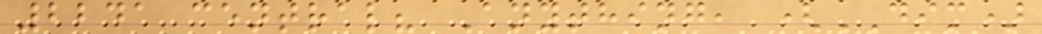2241 central? Anything, (DIM)
